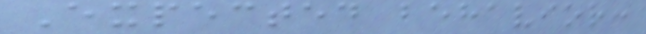Expected behavior:
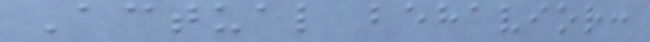Actual behavior:
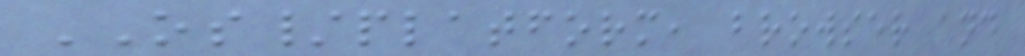OS/platform, browser and
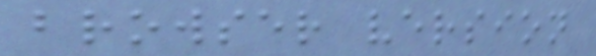browser version
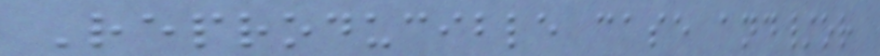Reproducible case and/or
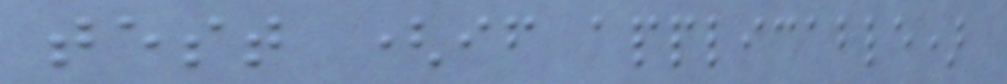test (if applicable)
